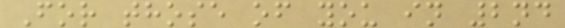For those of you in 2nd
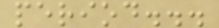period...
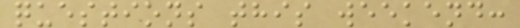questions this weekend:
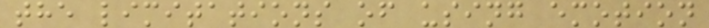the limitations of using emotion
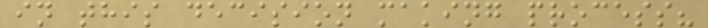in this decision making process?
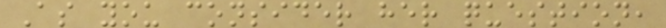As you consider her question,
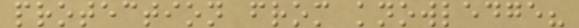protection from knowledge?
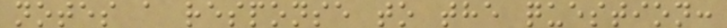notes a response to the question:
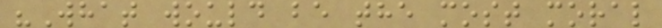"What would be the most moral
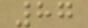87
